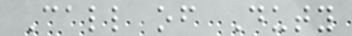Call of Duty
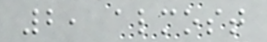2, almost
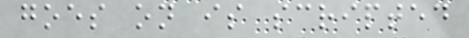goes on is scripted
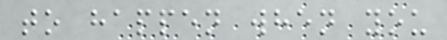to happen when you
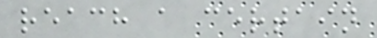reach a certain
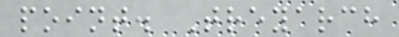point. Treyarch
